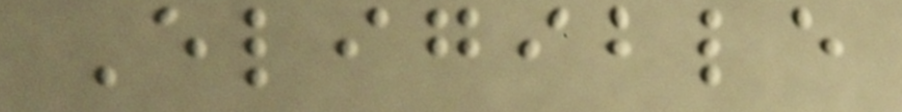Eligible
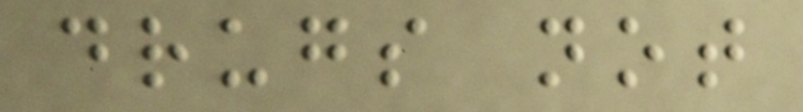drugs not
